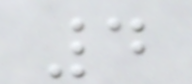4
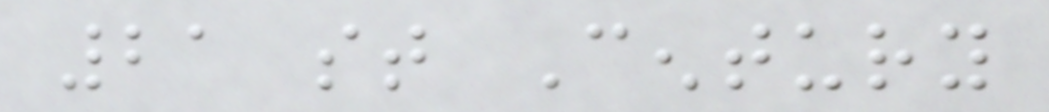21 st Century
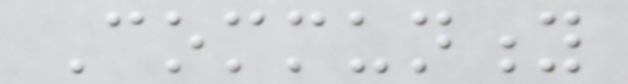Community
